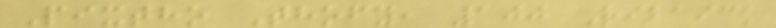Pixtho Thofy, 100 Ribaick
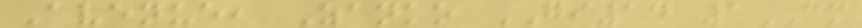Avenue, Zanko GI14 1CM
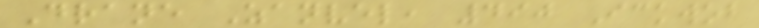Drane Zanvel, 490 Ickwob
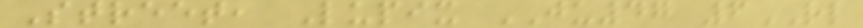Street, Lupix JU47 6RL
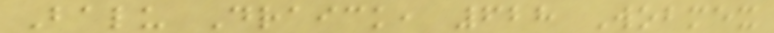Balu Draick, 628 Wobmex
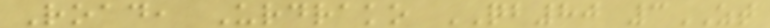Road, Urdrako QB80 3ZT
